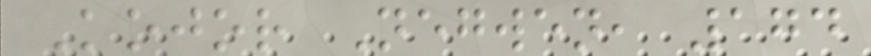Kojor Negwen, 174
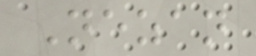Nezan
